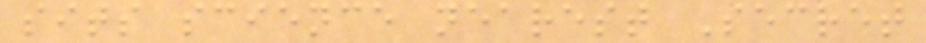sits science nearest Secret
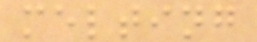melting
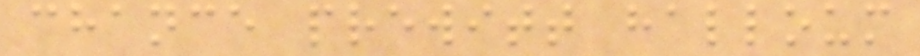chance prewitt halloum
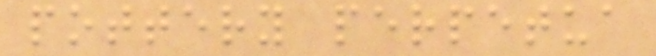pottery perpetua
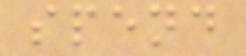spend
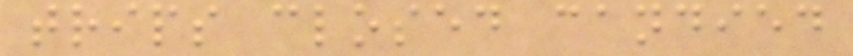trips closed candied
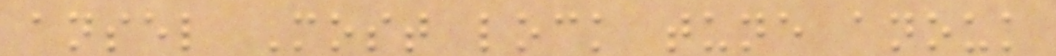ansel Most lock tune anouk
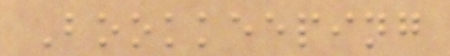Bookkeeping
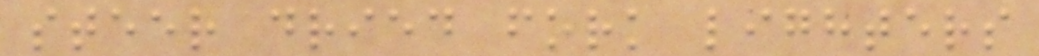steer dried fork lighters
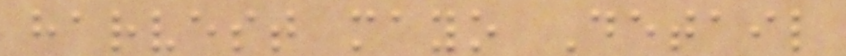harvest mayo Detail
